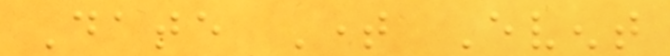Date Time Event
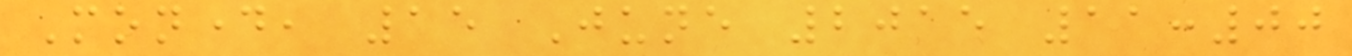Monday, 15 June 2015 11:00
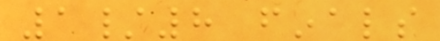1/8 finals
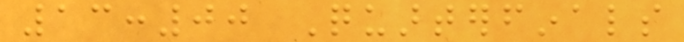13:00 Quarterfinals
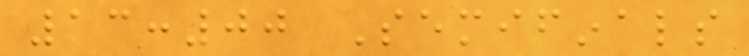13:00 Semifinals
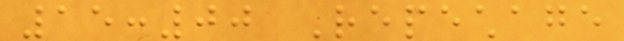15:00 Repechage
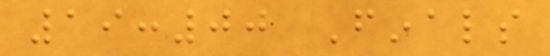19:00 Finals
